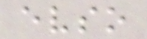evso
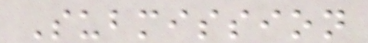Submission
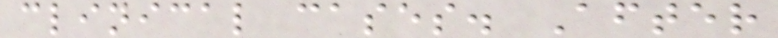clinical cases. After
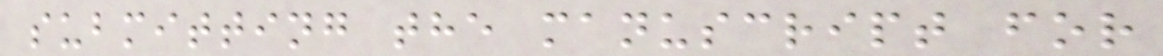submitting the manuscript for
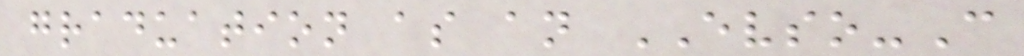graduation as an EVSO-C
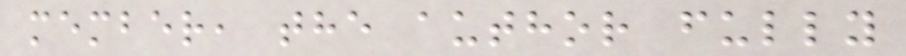member, the author fully
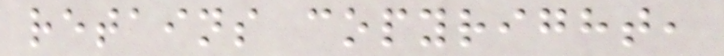retains copyright,
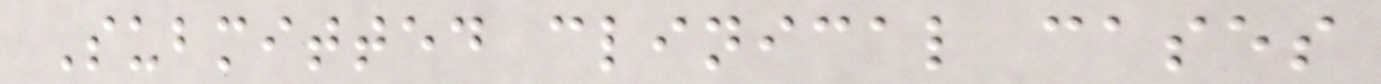Submitted clinical cases
